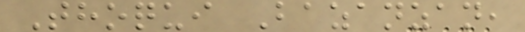Thoqui Bazanzan,
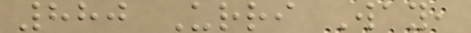880 Urri Way,
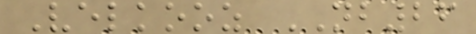Velkooz NB26
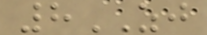8ZJ
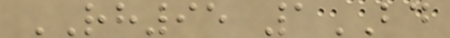RH95 1BD
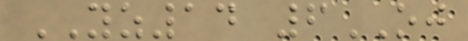YZ14 6OJ
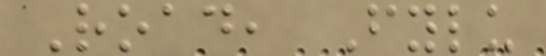Road, Fylu
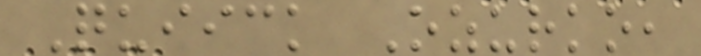Quiick Ozurko,
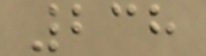238
